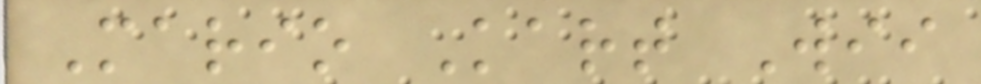Mario Kart Wii
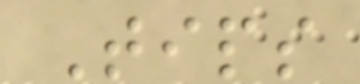Tips
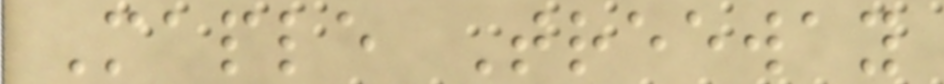Maple Treeway
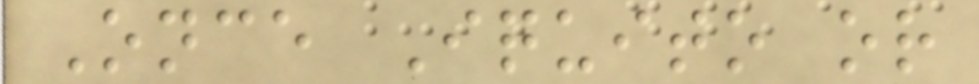Once Iquito or
